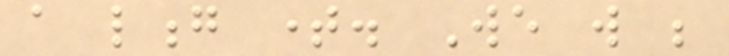a long time. We will be
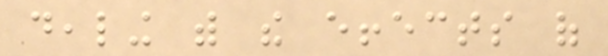dealing with the effects of
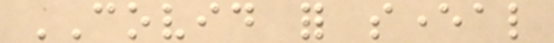COVID for several
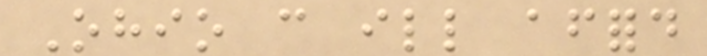Ohio can ill afford
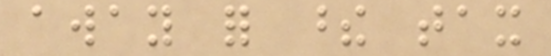away for these tax
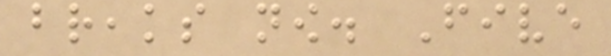breaks now. Five
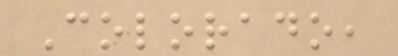Colorado,
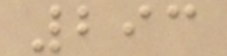293
